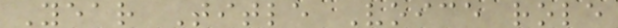Year Title Voice role
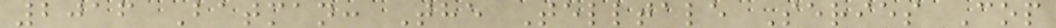2016 Batman: The Telltale Series Cop
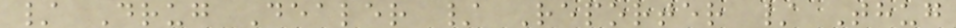/ Drug Dealer / Reporter / Thug
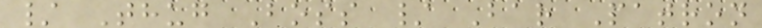/ Thug Boss / Bar Patron
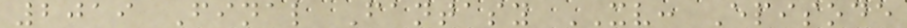2019 Final Fantasy XV: Episode
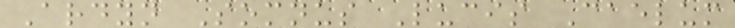Ardyn Somnus Lucis Caelum
